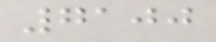7100
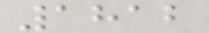1812
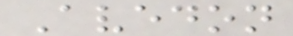Avedon
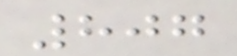807
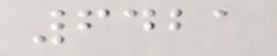6421
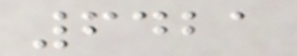6421
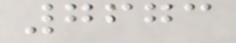7673
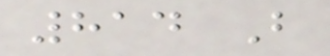814 B
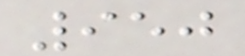950
